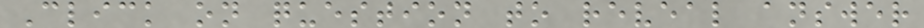Click on question to reveal answer
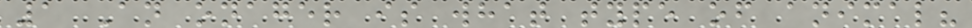1 An onager is what type of animal?
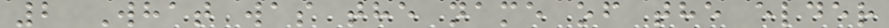2 What was the name of the elder
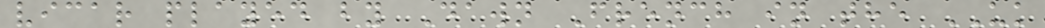vicar played by Dawn French in the UK
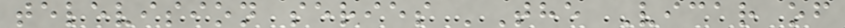television series 'The Vicar of
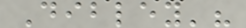Dibley'?
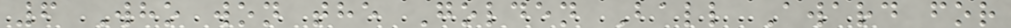6 Who won the Golden Ball Award for
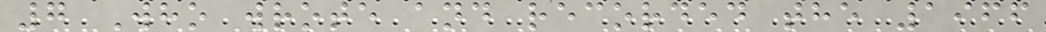7 Who wrote and recorded the 1966
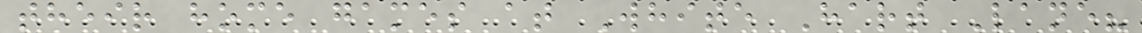their home games at White Hart Lane?
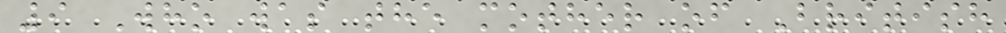9 Who was the mother of British
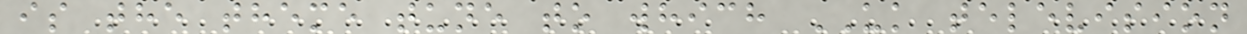is the theme tune to which UK television
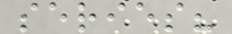series?
